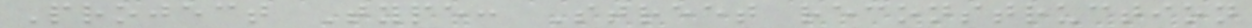Project Type: Street reconstruction
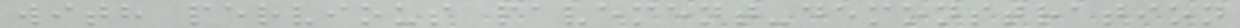with pervious pavement-demonstration
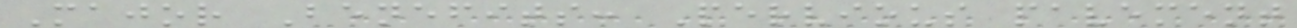Major Benefits: Pervious pavement
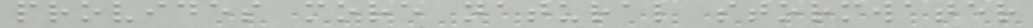provides more natural stormwater
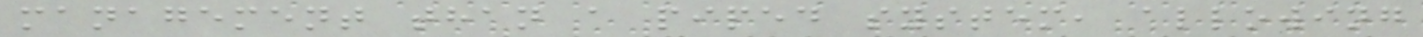management than a piped system, allowing
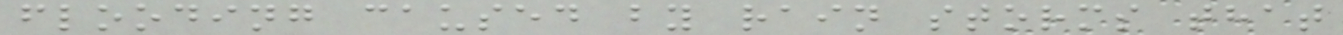flooding caused by rain storms that
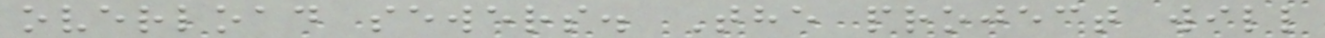overload sewers. The project will
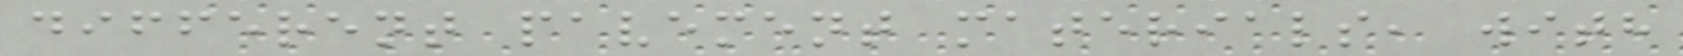different pavement materials, with
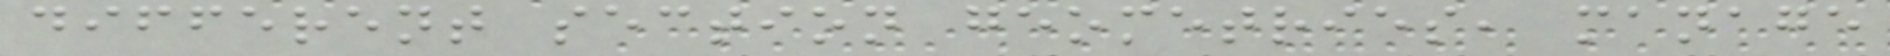different section geometries, manage
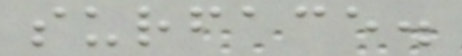surface.
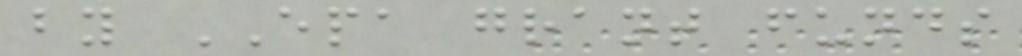by EPA grant funds
